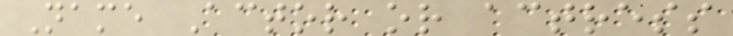Name Actor or actress
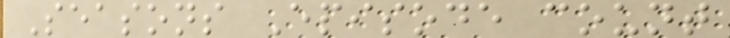Seasons Episode count
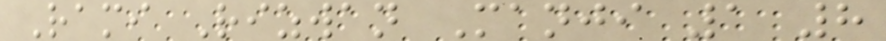Rami Rizwan Manji 1 8
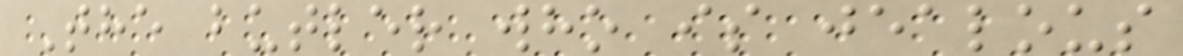The butler who is jealous
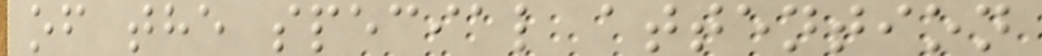of the special attention
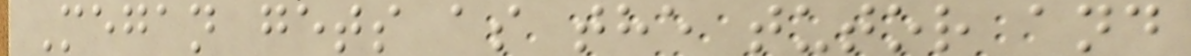Megan gets as the tutor and
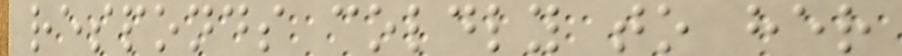responds coldly to her
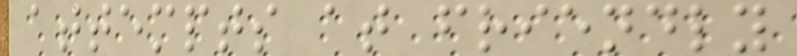attempts at friendly
